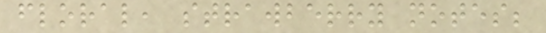floral, strawberry notes;
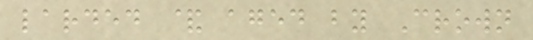larded & aged by Crown
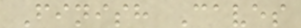Finish Caves
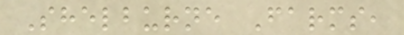Shelburne Farms,
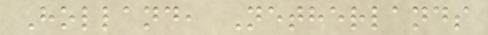Holland, Netherlands
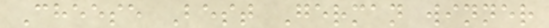Cheese Best German winner
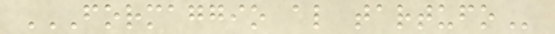FORMAGGIO AL TARTUFO
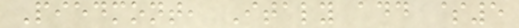Piedmont, Italy add $5
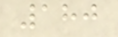180
